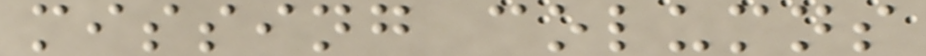missing columns
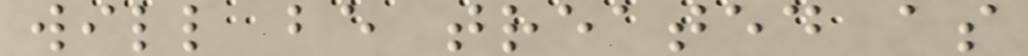will be treated as
